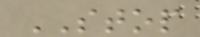STOP
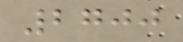2700
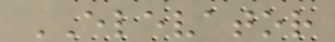ELEVATOR
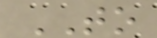TO
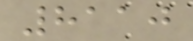8110
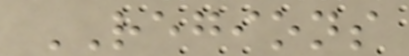REGIONS
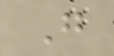G
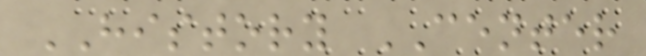HISTORY CENTER
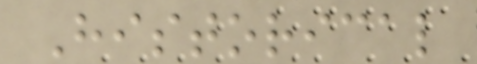Historical
